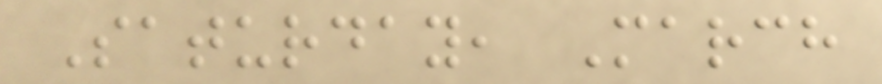Saturday, March
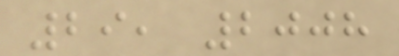29, 2008
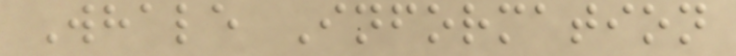Whale Information
